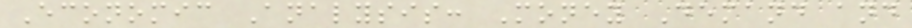Economic Analysis: Money Demand and
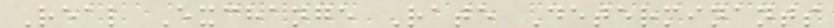Real Exchange Rate Determinants
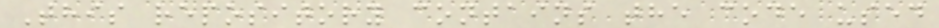This repository contains the code used
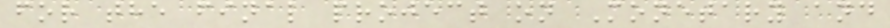for the final project on Monetary and
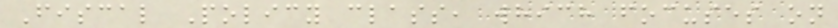Fiscal Policy class, which focuses on
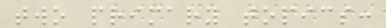two primary topics:
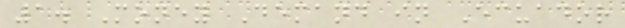1. Money Demand in Ecuador
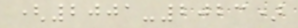(2001-2023)
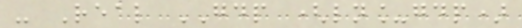- Real GDP (ln_gdp)
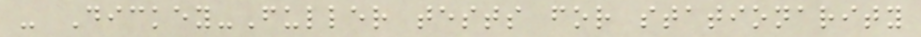- Dickey-Fuller tests for stationarity
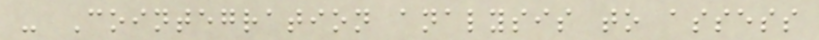- Cointegration analysis to assess
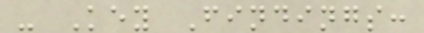- Key Findings:
